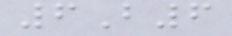6B6
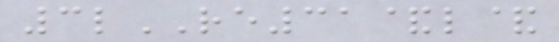3lRE31&l&
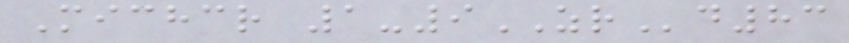Michcr 1-9ZRd83
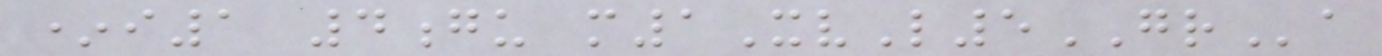*i1 4gu m1XvL5GRa
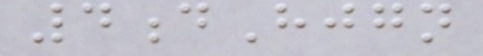4dHjgn
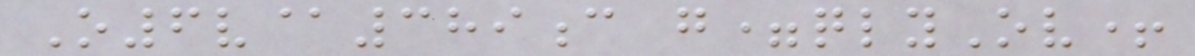O6v@389c g=qlyOv+
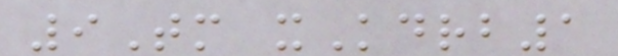9Tm xKdrb1
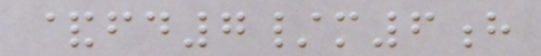&fd7/m6h
